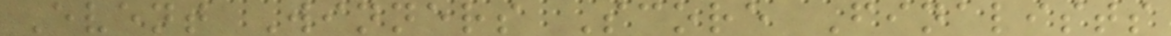Event Winners Score Finalists
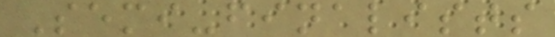Semi-finalists
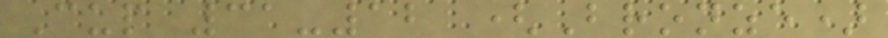Cup 31-12 (Bronze)
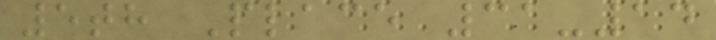5th Place 31-14
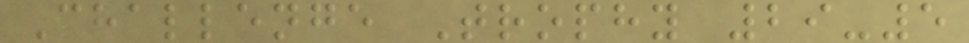Challenge Trophy 29-5
